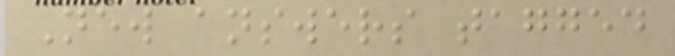New answers tagged
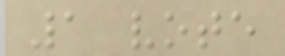1 vote
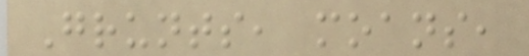Grunts, moans,
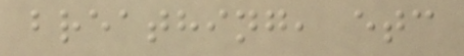breathing, etc
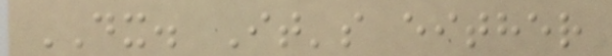DX. It's either
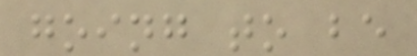going to be
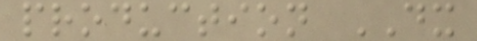production DX
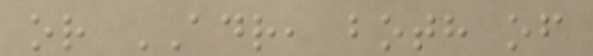or ADR, both of
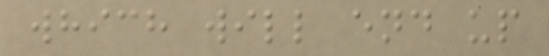which will end up
